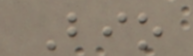Bio
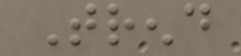Trend
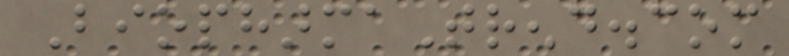BiopharmaTrend.com
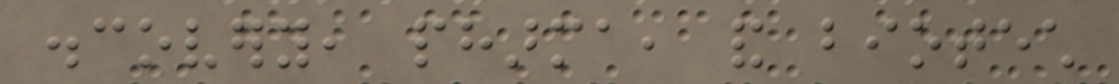discovery, pharma, and biotech
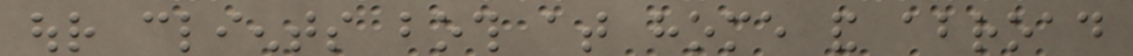our clients both at home and abroad
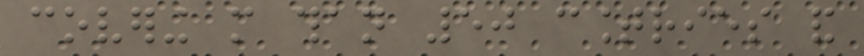covering more than 50 countries and
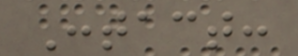Contact:
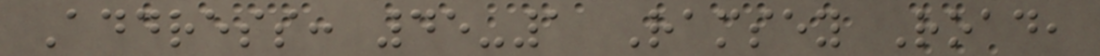Address: 45-1 Ramsey Road,
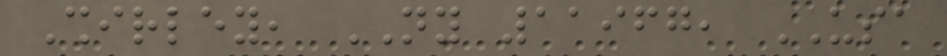Shirley, NY 11967, USA
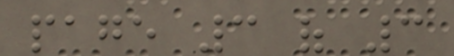page 3 of 3
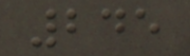245
